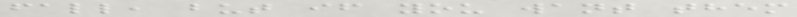fall, but if you want them
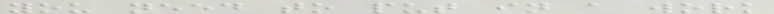you need to put in a work
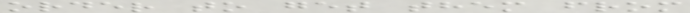order to get them from
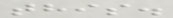this.
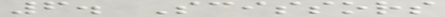6. Scissors
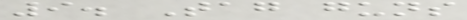9. Tag guns
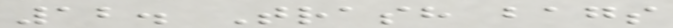12. Trash bags
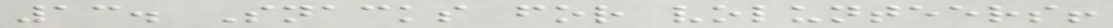13. Snacks for volunteers!
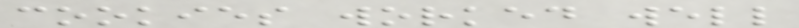cookies worked well
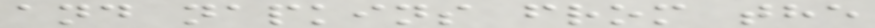and napkins from the
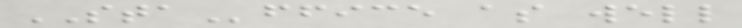STAffice as well
